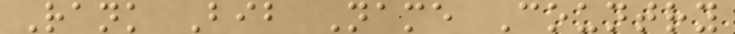Rank Bib Name Country
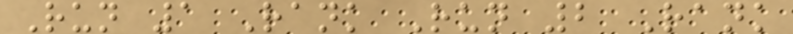Run 1 Rank Run 2 Rank
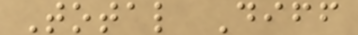Total Diff
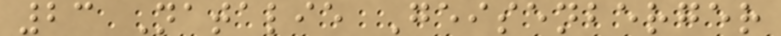23 Natalie Geisenberger
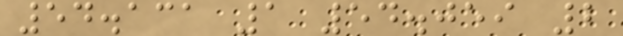54.131 1 54.059 2
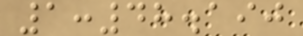1:48.190
